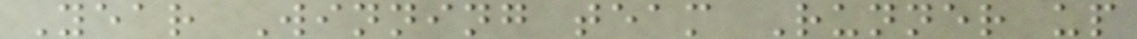Year Winning team Runner up
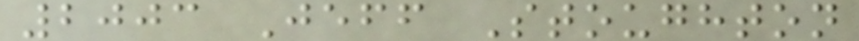2003 Jeff Stoughton
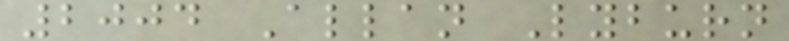2004 Allan Lyburn
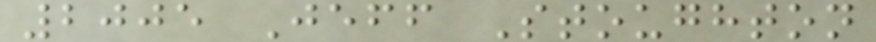2005 Jeff Stoughton
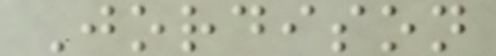Jordison
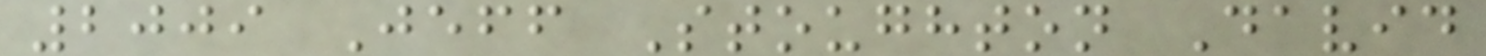2009 Jeff Stoughton David
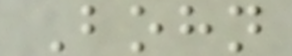Bohn
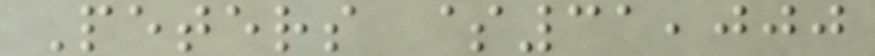Peters $31,000
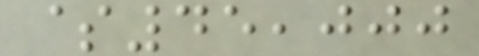$45,000
